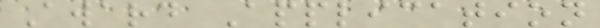Award Application
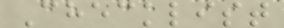Checklist
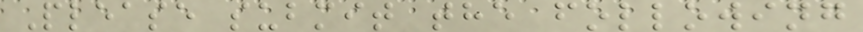Please submit the following
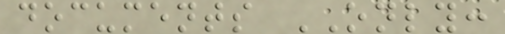documents ONLY:
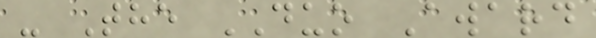- The DUO Award
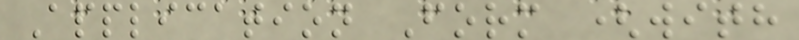Application Form (with
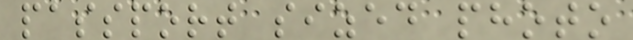passport sized photo
